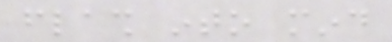flash into mind
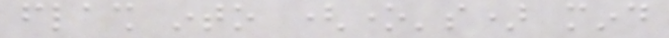flash into (one's) mind
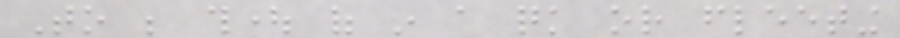To be thought of in a quick or fleeting
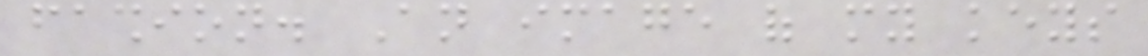fashion. An image of my keys
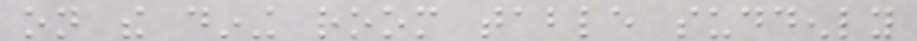on the dining room table suddenly
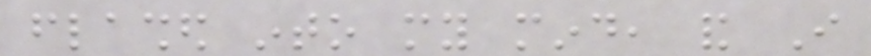flashed into my mind, and I
